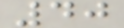40
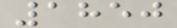1850
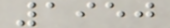1950
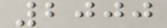2000
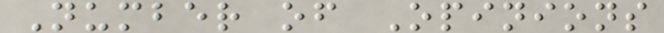Number of Opinions
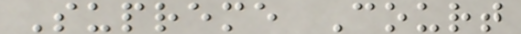Supreme Court
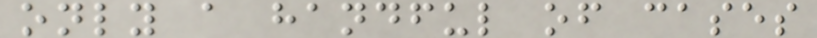only a handful of cases
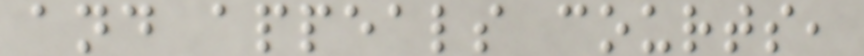and appeals courts,
